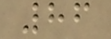86
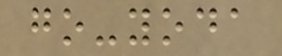go-yoda
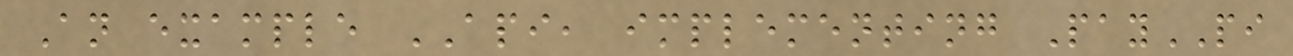An example API, implementing PayPI
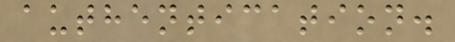authentication.
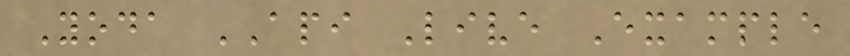Yoda API Live Example
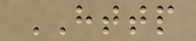HTTP
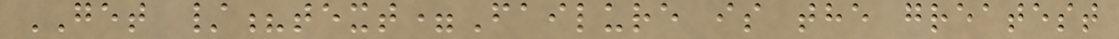GET /?text=Failure is the greatest
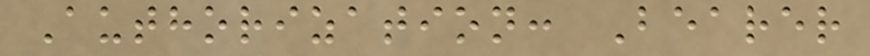Authorization: Bearer
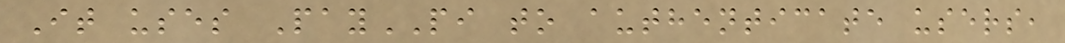It uses PayPI to authenticate users,
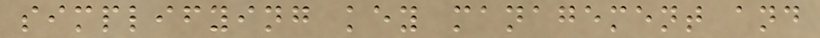simplifying key management and
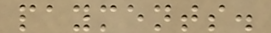payments.
